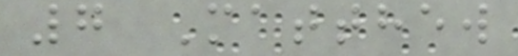7 Matthew
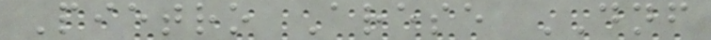Pietro Arese DNF
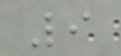9
